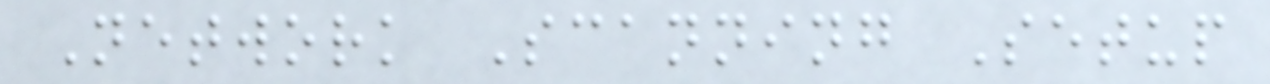Network Scanning Setup
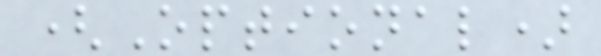(Optional)
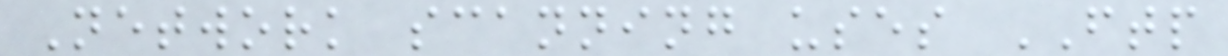Network scanning uses FTP
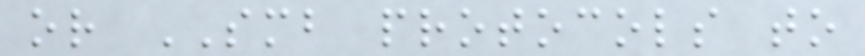or SMB protocols to
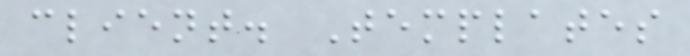client. Templates
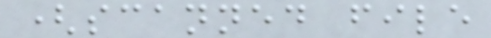(scanned file
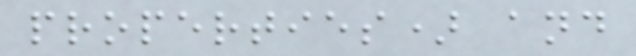properties) and
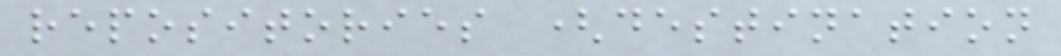repositories (destination
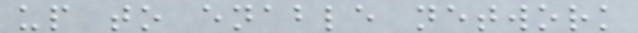up to enable network
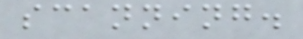scanning.
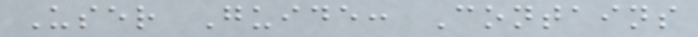User Guide: Contains
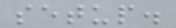setup.
